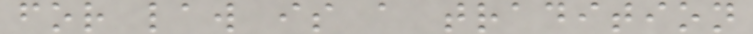for law is a tradition
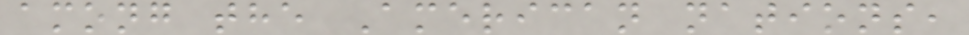among the American nations,
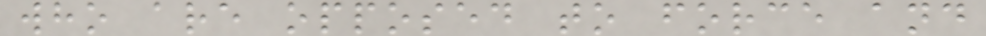who are opposed to force and
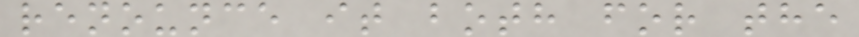renounce it both for the
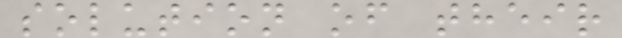solution of their
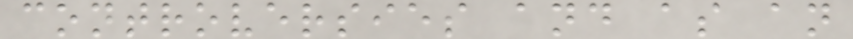controversies and as an
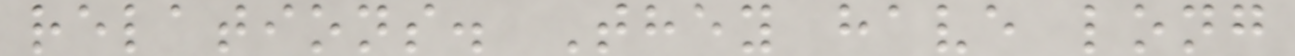relations. They have long
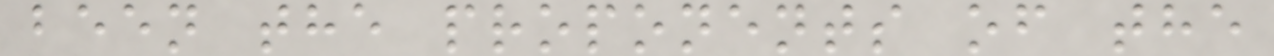been the proponents of the
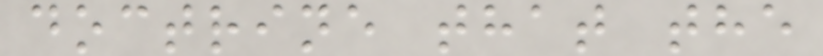doctrine that the
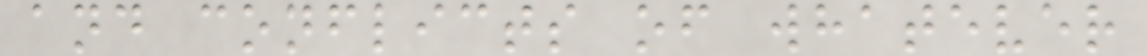and conflicts of whatever
